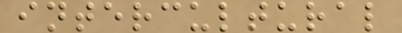intercultural
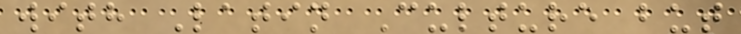with Latin Culture but
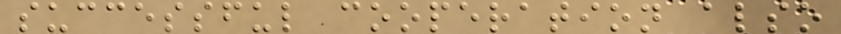successful cooperation also
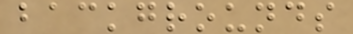backgrounds
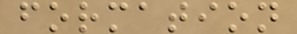formation
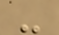-
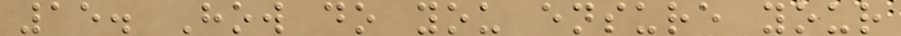15. How do you ensure your
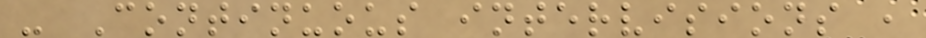- Continuous intervisions ,
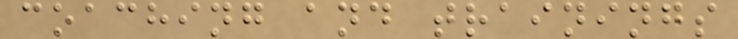coaching and trainings
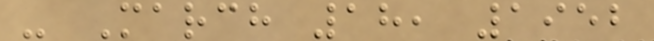- March 18, 1952
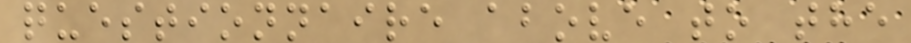questionnaire above to the
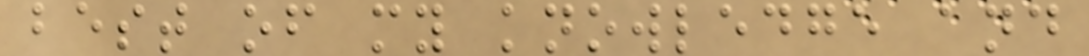best of my knowledge and
